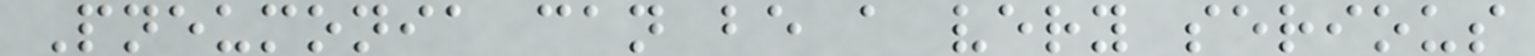Pneumonia can be a very serious
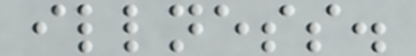illness.
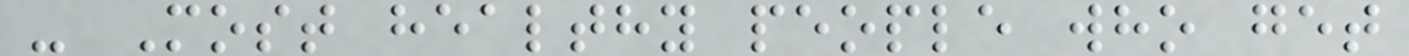- Most healthy people who get
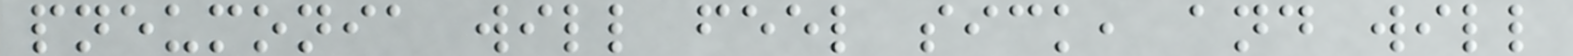pneumonia will feel sick, and will
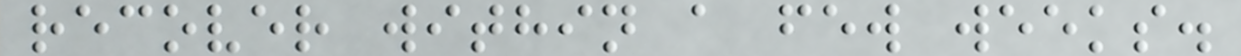recover within a few weeks.
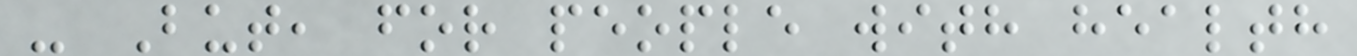- But, for people with health
